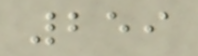259
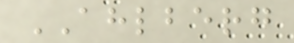AHLBERG
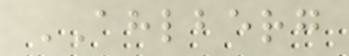AHLBERG
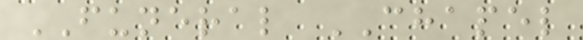FUNERAL CHAPEL
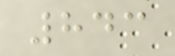843
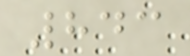843
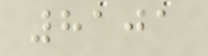8101
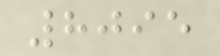8095
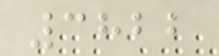3822
